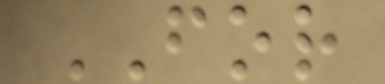FOR
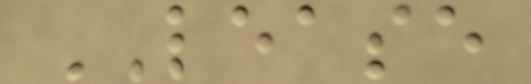LEASE
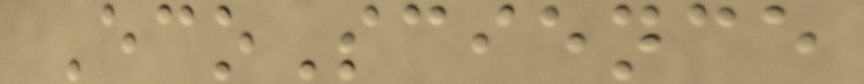EcoScience
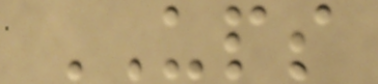UPS
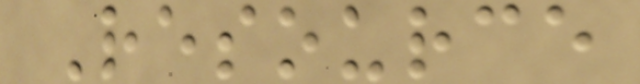Resource
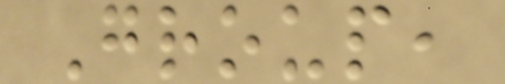Group,
